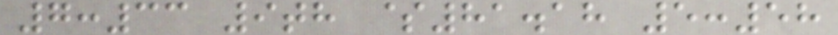7:33 9th $81.18 5:58
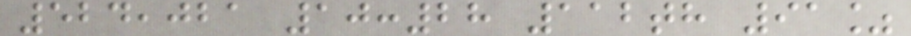524,021 10:28 112th 91%
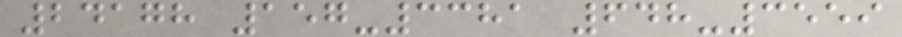24178 157-3381 648-3559
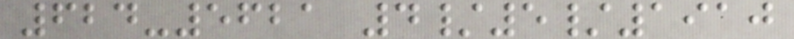624-5621 4/5/1910
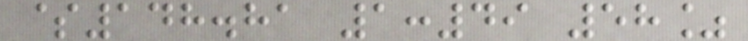$148.81 1:49 58%
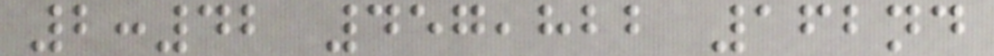2:42 457,822 162nd
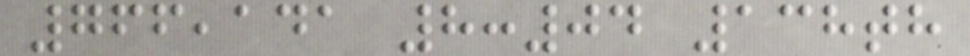766,141 8:04 138th
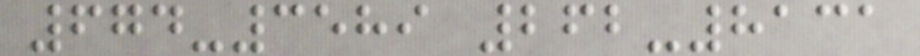674-3589 262-8131
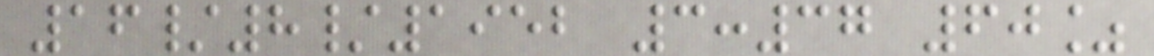16/8/1952 3:37 60%
